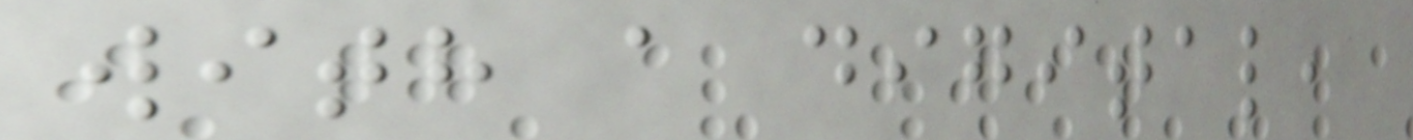with a digital,
